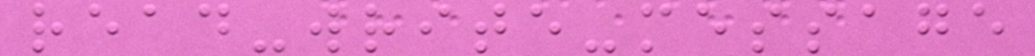read-write-message
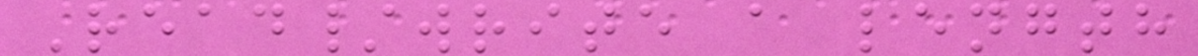Read/write a length
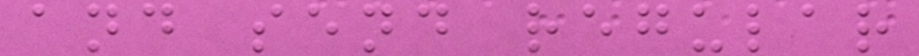and send regular
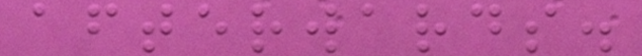afterwards.
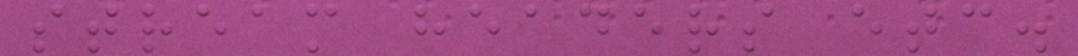stream headers etc.
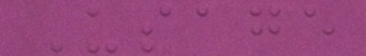Usage
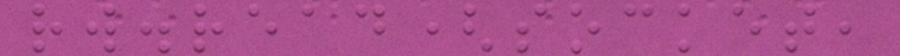rw.read(socket,
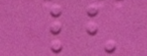{
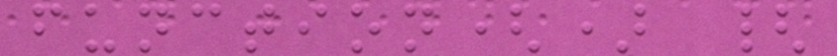function() {
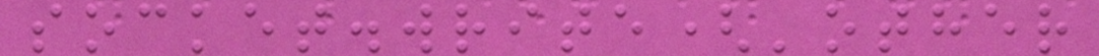socket.write('other
